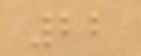22
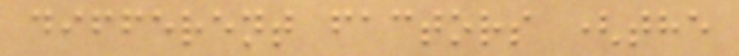different factors (the
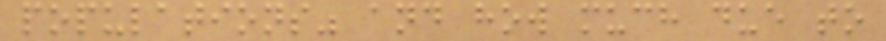populations" and how much due to
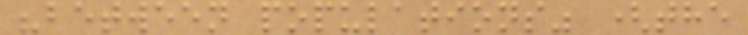"between populations" (the
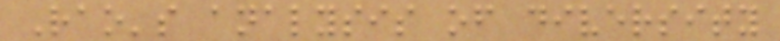Rao's analysis of diversity
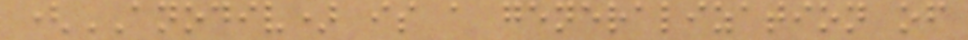(ANODIV) is a generalization of
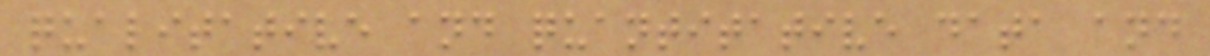qualitative and quantitative data and
